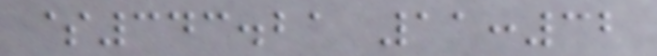$343.21 11:32
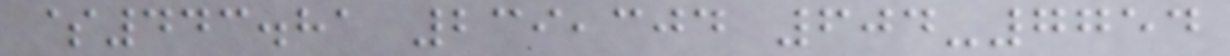$443.81 239,304 604-7754
